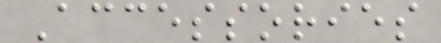Accessories
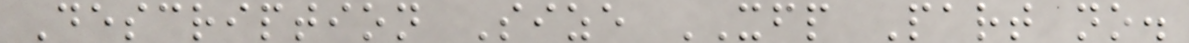Description Size XFP Part no.
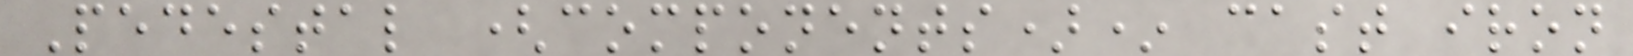Pedestal (components)* cast iron
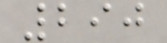290
